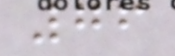76
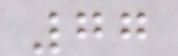77
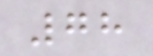78
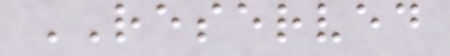RESERVED
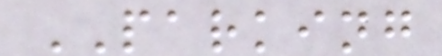PARKING
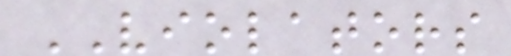VIOLATORS
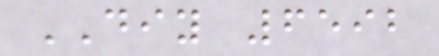DIY 6592
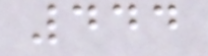444
